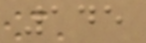145
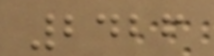2426
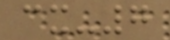cx-7
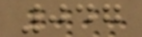047
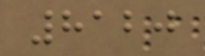8120
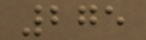275
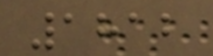1812
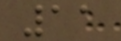11
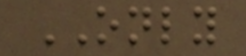ONLY
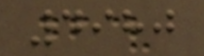4980
